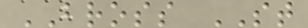BROSS ST
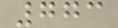773
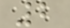2
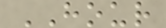HOUR
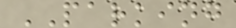PARKING
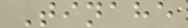Tinahe
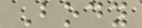Body
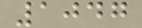1047
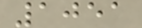1051
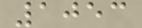1053
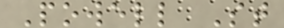Powell St
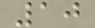10
